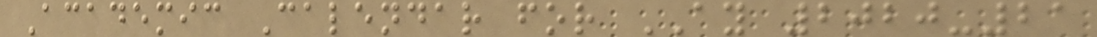Academic Calendar for AY 2020-21
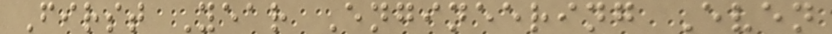First Year Engineering Even
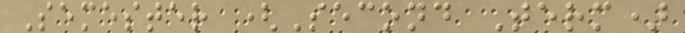Semester (Second Term)
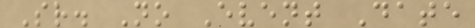Sr. No Event Date
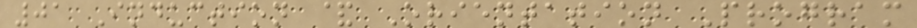01 Induction & Orientation Program
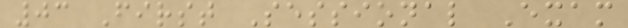03 First Sessional Exam
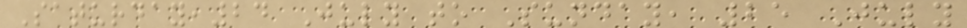Saturday,24 July to Sunday, 25 July
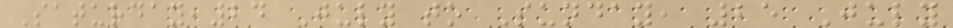Saturday,24 July to Sunday, 25 July
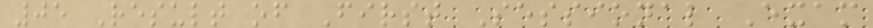05 Result of First Sessional Exam
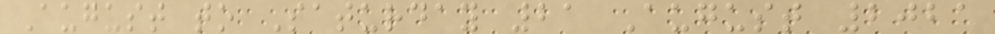August to Saturday 21 August 2021
